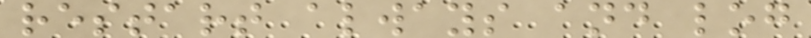restart always and log
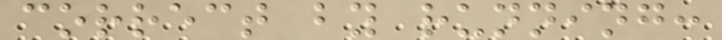correct by running:
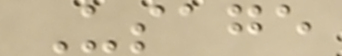Usage
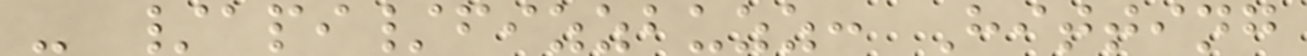- /api/fizzbuzz: Hitting
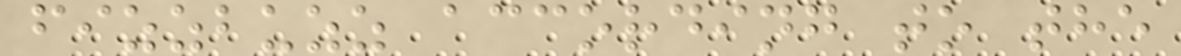fizzbuzz according to the
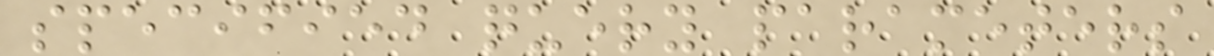specified query parameters
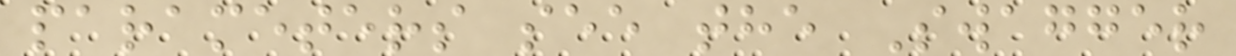parameters see the Swagger
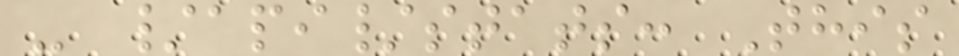- /api/stats: This
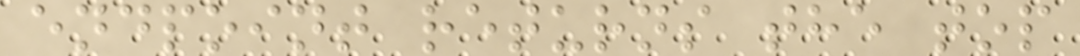endpoint returns the top
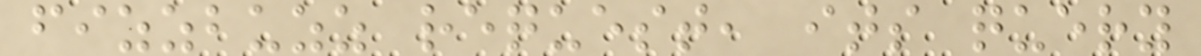fizzbuzz request, its query
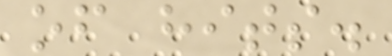of hits.
